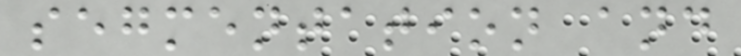segmentation and
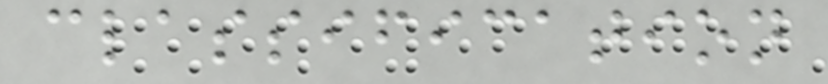classification
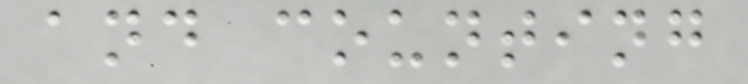and counting
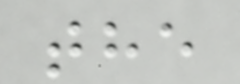the
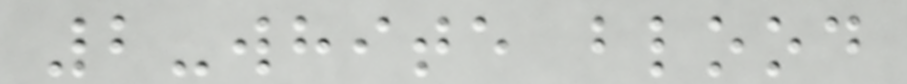2-white blood
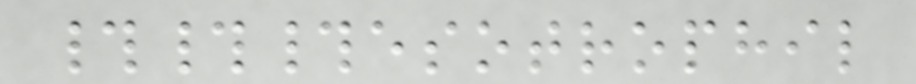###esotrophil
